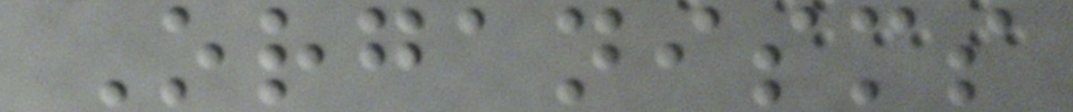Organisms
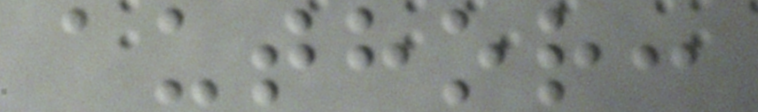author:
